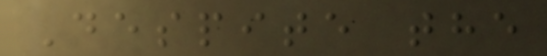Despite the
